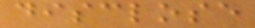disclose
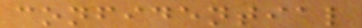confidential
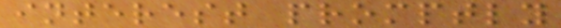interest promptly
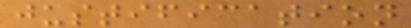justification
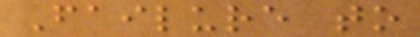Failure to
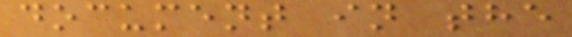document in the
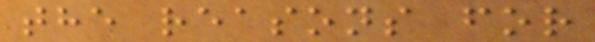the reasons for
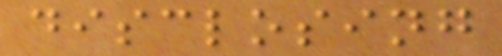disclosing
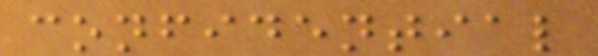confidential
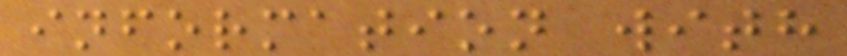information with
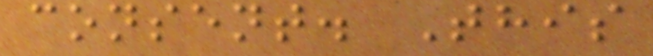consent. This
